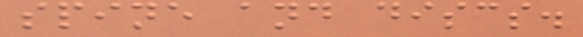spine and discs.
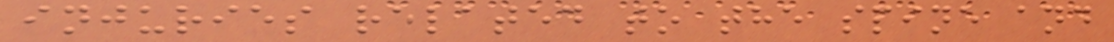injuries related to the spine and
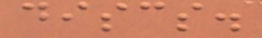discs.
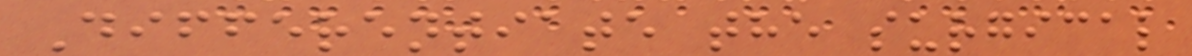Differentiate the surgical
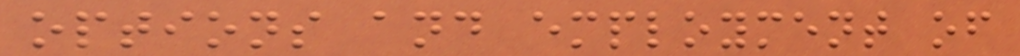options and employment of
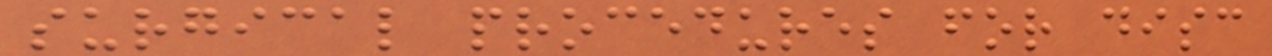surgical procedures for disc
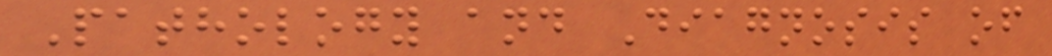Pathology and Diagnosis of
